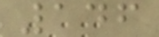146
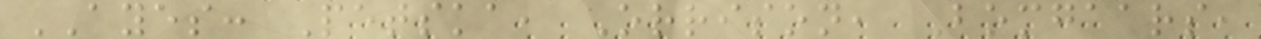AYES: Petska, Orrison, Bomgaars,
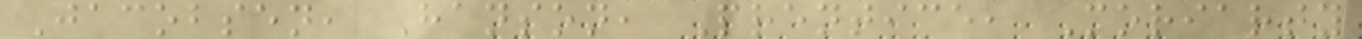Jacobsen, Hanson, Prentice, Moriarty
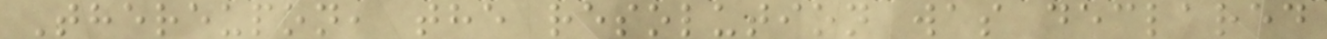Thereupon, the resolution was declared
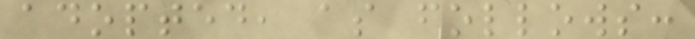adopted, as follows:
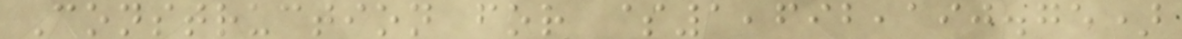Construction for $1,692,190.75)
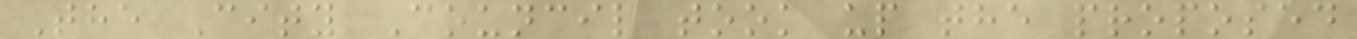The City Council took up the proposed
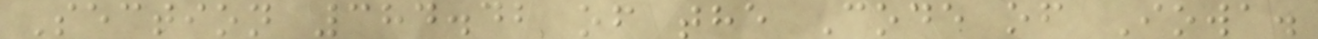Section 384.42 of the Code of Iowa.
